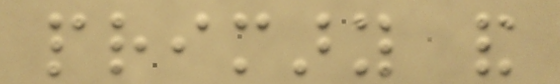primary and
